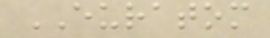EURATOM
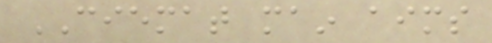CIEMAT main aims
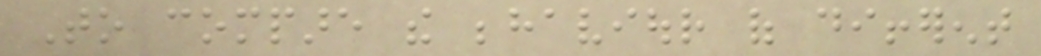To compare the behaviour of different
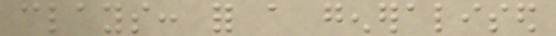clays: for a generalised
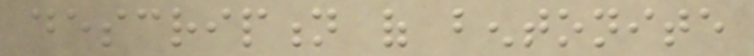description of bentonite
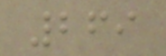269
